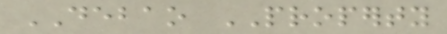DEBAO PROPERTY
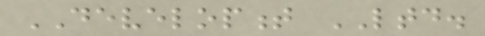DEVELOPMENT LTD.
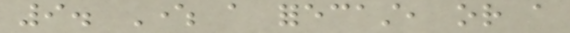9. Where a forecast, or a
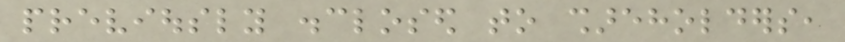previously disclosed to shareholders,
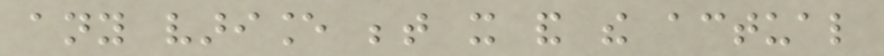any variance between it and the actual
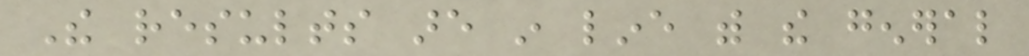The results are in line with the general
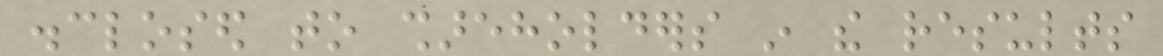disclosed to shareholders in the results
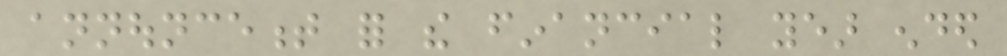announcement for the financial year ended
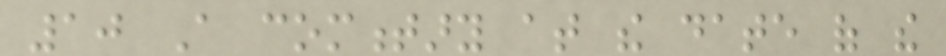10 A commentary at the date of the
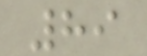89
